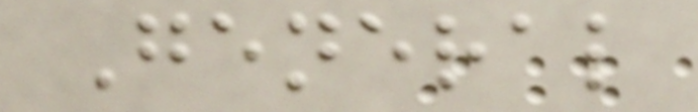General
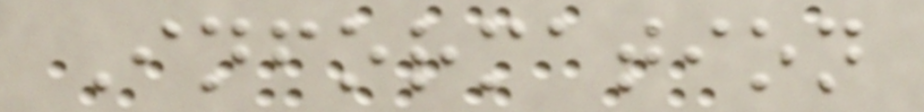Information
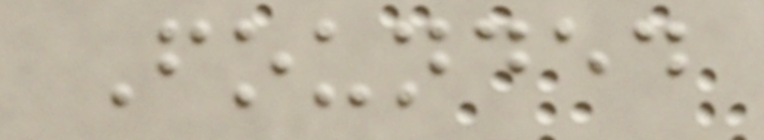Founded
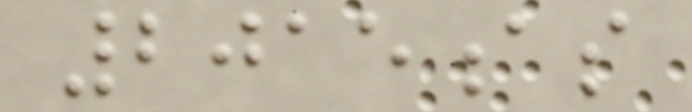2015as
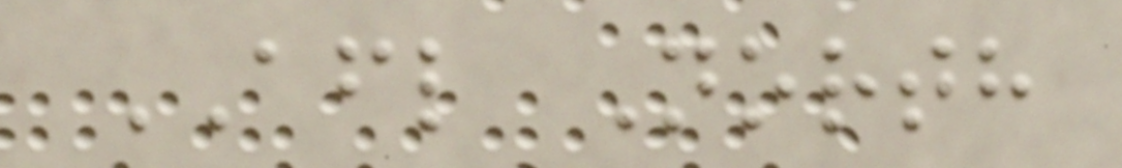AFL North
